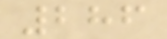286
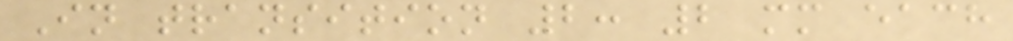In transition 2: 2 mm each
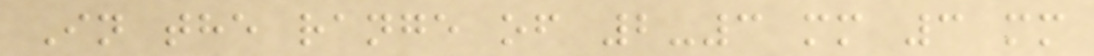In the range of 2-3 mm 3 mm
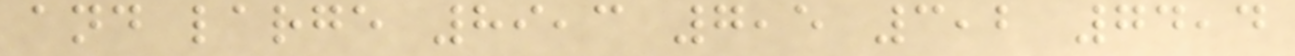and large 89,3 7,5 3,2 74,4
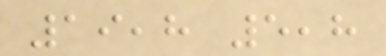19,8 5,8
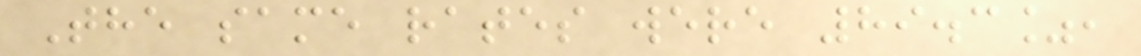The same rates were 89.3%,
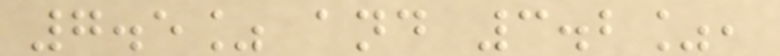7.5% and 3.2%,
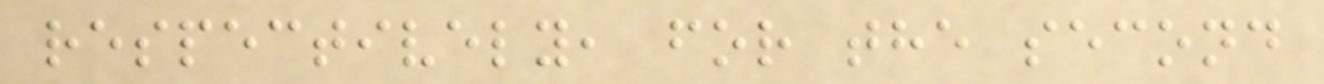respectively, for the second
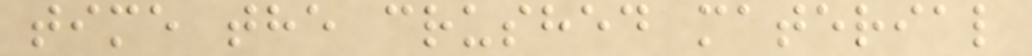time the crushed material
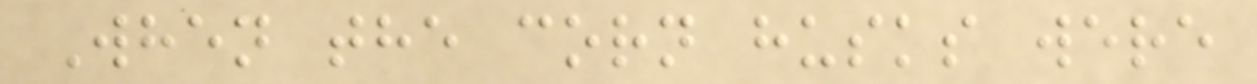When the corn husks were
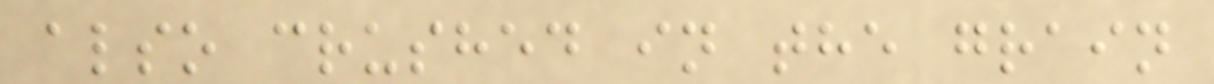also crushed in the grain
